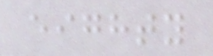eighty
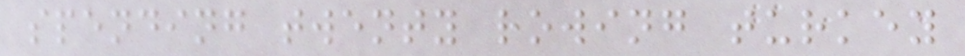spending twenty rowing turkey
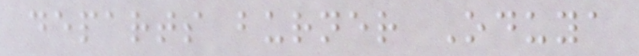departs burner Oduya
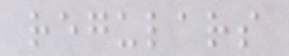regulars
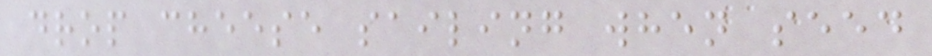drop cheese sailing when seed
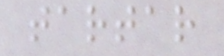tartar
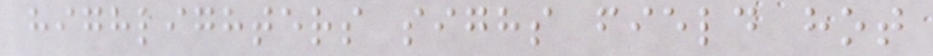highlighters sighs field hot
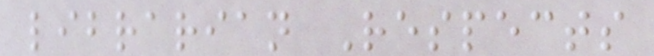librarian Respects
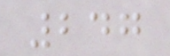247
